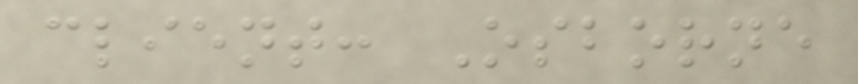client: Osborne
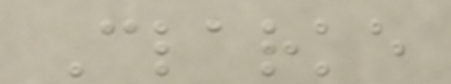Clarke
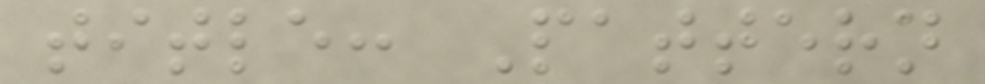title: Pattern
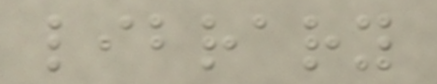library
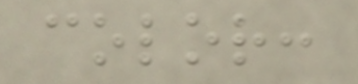color:
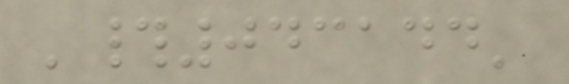'#043144'
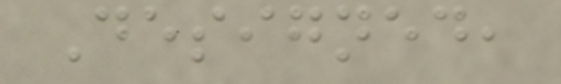Designed,
